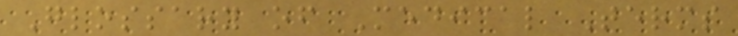Glossary of Medical Terms
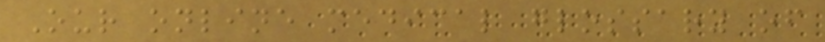Our online medical glossary of
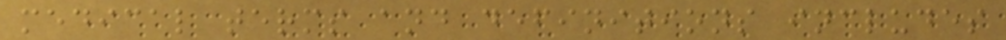medical terms and definitions includes
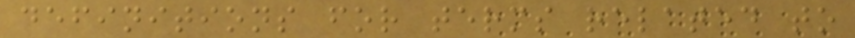definitions for terms related to
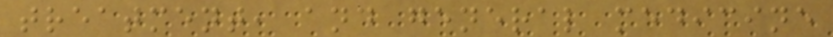treatment, and general medicine
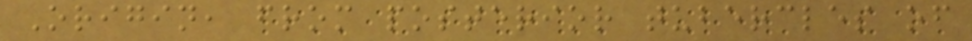Origin, from posterior tubercles of
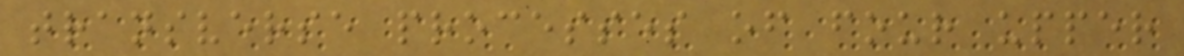transverse processes of four upper
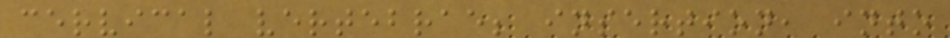cervical vertebrae; insertion, into
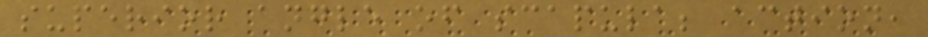superior angle of scapula; action,
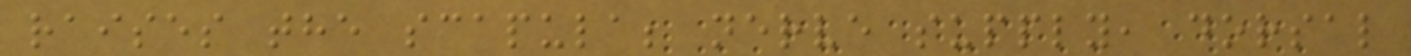raises the scapula; nerve supply, dorsal
